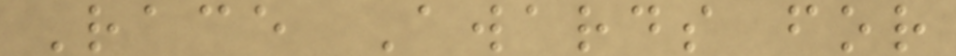Race Awards for
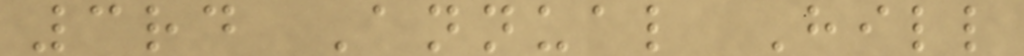3rd Annual Hill
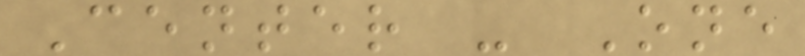Center - One
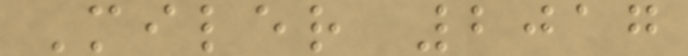Miler 2017
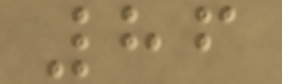86
